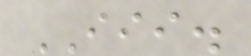III.
